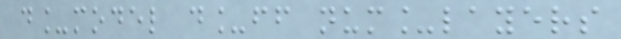d_model d_ff num_layers
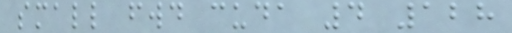small fwd cuda 4 128
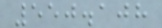550.108
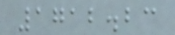1712.23
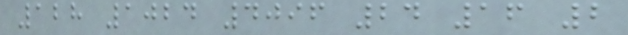128 1024 4096 24 16 2
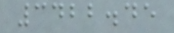3422.45
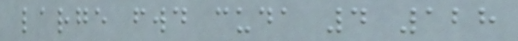large fwd cuda 4 128
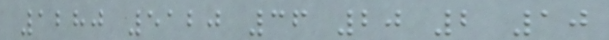1280 5120 36 20 2 10
